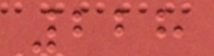228
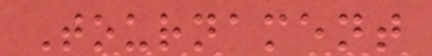Tournament
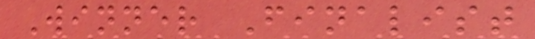Winner Finalist
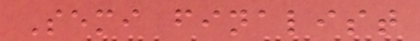Semi finalist
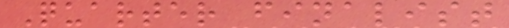Quarter finalist
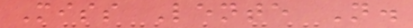Miss Lente N.
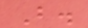B.
